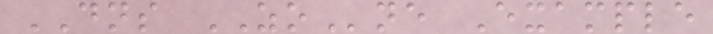DNS ZOne Example
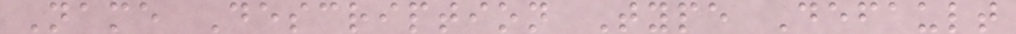Name Description Type Default
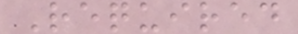Required
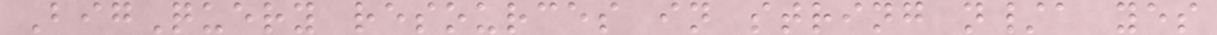BigQuery resources in string n/a yes
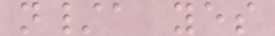n/a yes
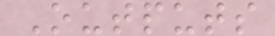Outputs
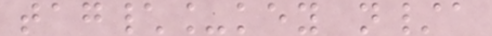tag\_key n/a
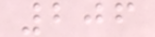206
